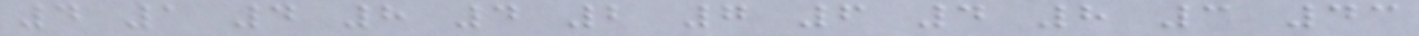4 1 4 8 4 2 7 6 4 8 3 43
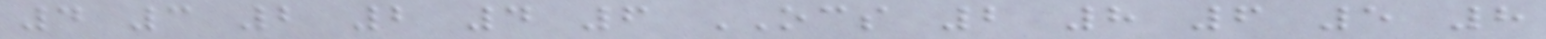4 3 2 2 4 6 OCS 2 8 6 5 8
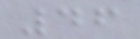46
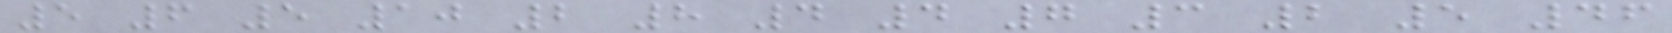5 6 5 10 2 8 4 4 7 3 2 5 46
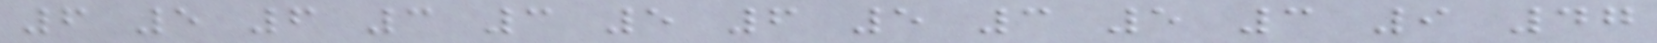6 5 6 3 3 5 6 5 3 5 3 9 47
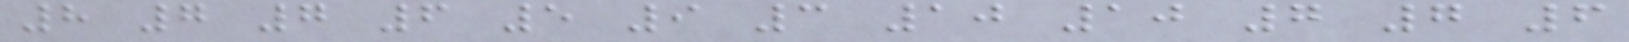8 7 7 6 5 9 3 10 10 7 7 6
